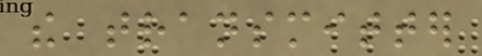the transmitter
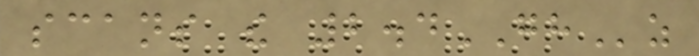scans the 2.4GHz
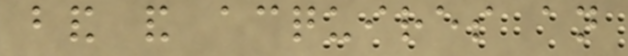band and acquires an
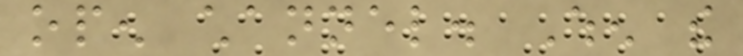open channel. When the
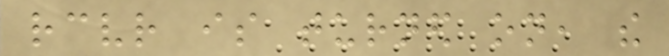receiver is turned on, the
